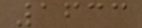1633
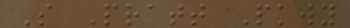S Pratt Pkwy
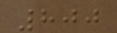800
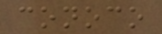conoco
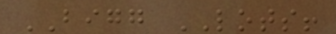BIGG LOTS!
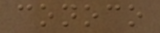conoco
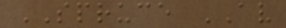SPRUCE AV
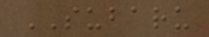SUBARU
